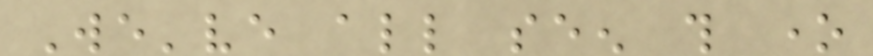We've all seen this one
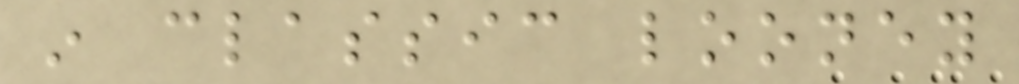in classic looney
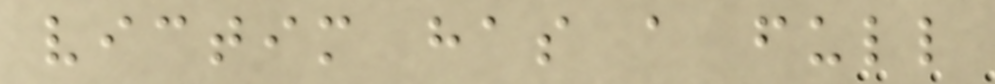victim has a full
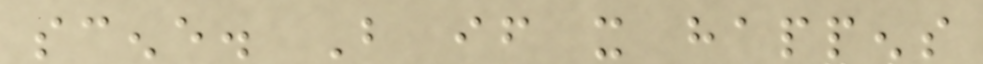scene. But if it happens
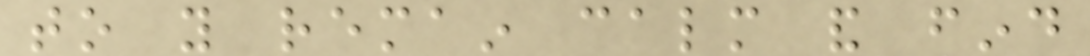to you remain calm and find
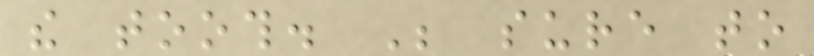the tooth. Be sure to
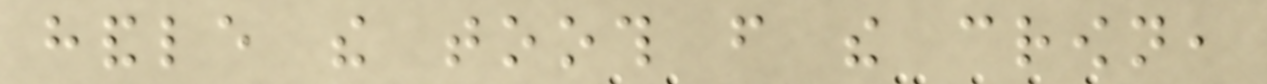handle the tooth from the crown,
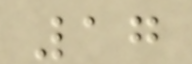17
